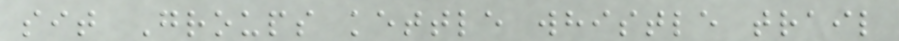sit Groups kettle whistle trail
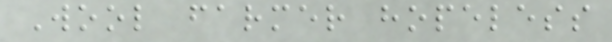Wool farmer hopeless
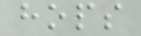hops
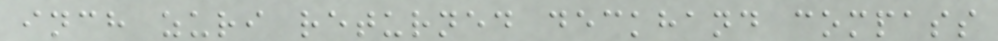inch zuri returned deckhand compass
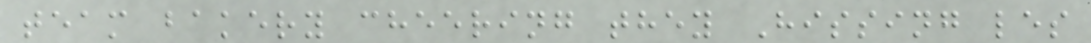team bakery cheering they Hissing les
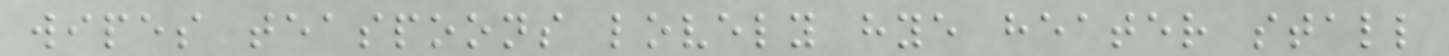wipes teaspoons lovely hye heater stall
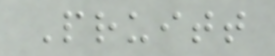Pruitt
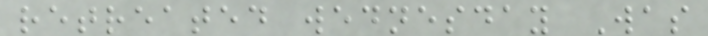retreated wednesday Was
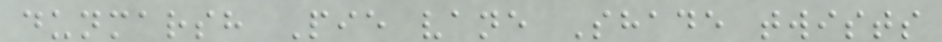dunmarsh Pie vane Shade twists
